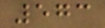573
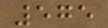575
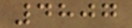4807
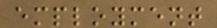employment
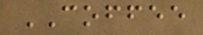COFFEE
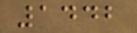1442
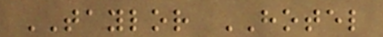TAYLOR HOTEL
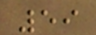59
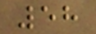58
